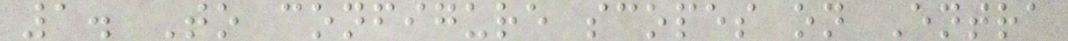1. To configure scopes on Entra
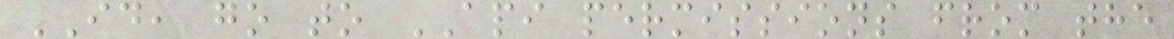ID, go to API permissions from the
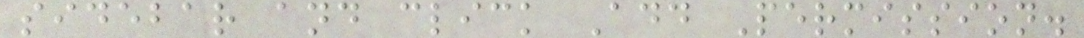sidebar and click Add Permission.
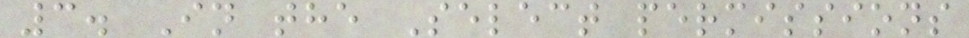3. In the Select permissions
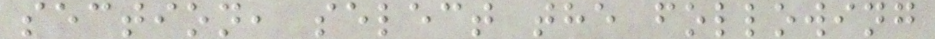section, select the following
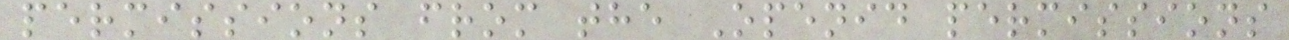permissions from the Openid permissions
